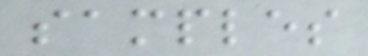samples
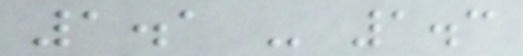1.1 - 1.3
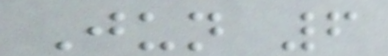Jun 6
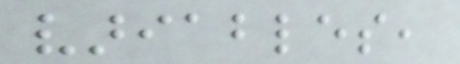variables,
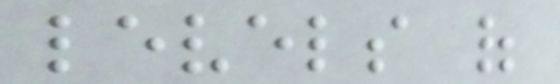levels of
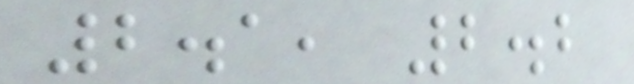2.1, 2.2
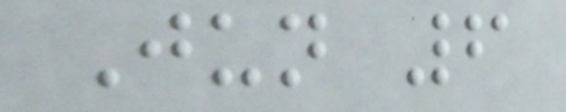Jun 6
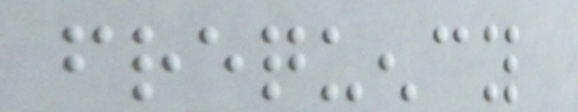frequency
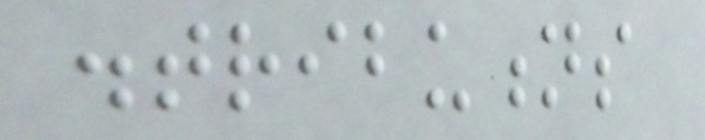distributions
